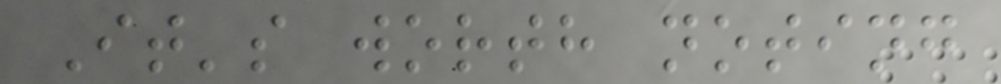It's worth noting
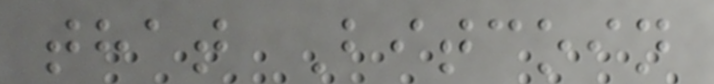that Bitcoin
